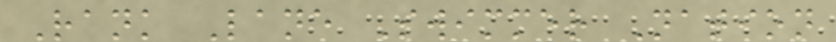Rank Lane Swimmer Nation
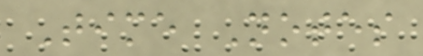Time Notes
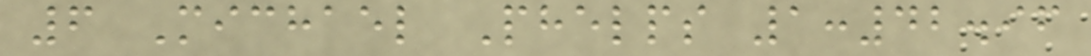6 Michael Phelps 1:42.96
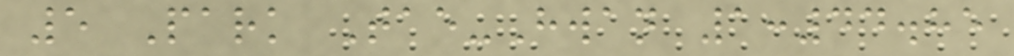5 Park Tae-Hwan 1:44.85
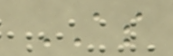AS
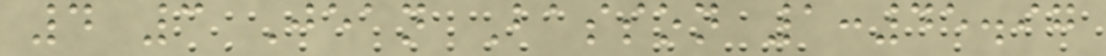4 3 Jean Basson 1:45.97
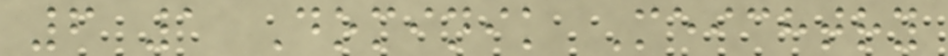6 1 Dominik Meichtry
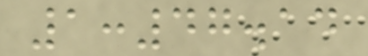1:47.14
